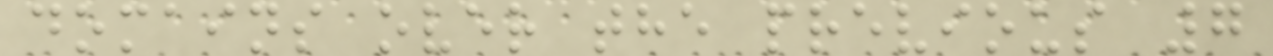domains over the previous 7
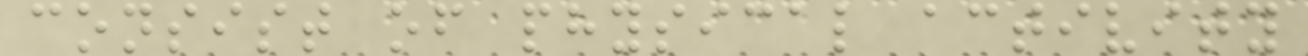consist of physical activity
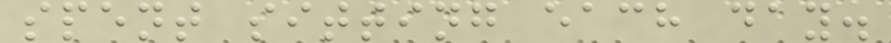spent sitting each day.
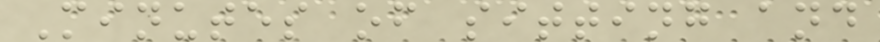Minutes of sitting and
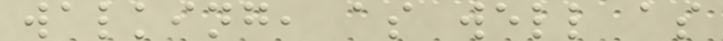walking, as well as
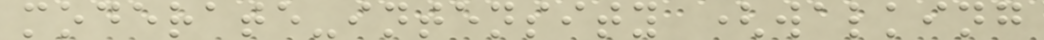moderate-intensity (walking
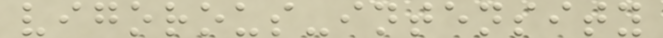vigorous-intensity
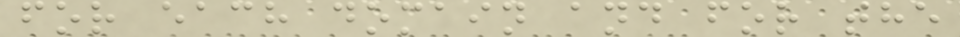for each domain and for the
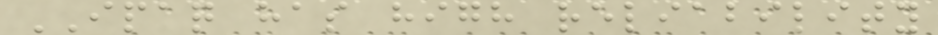IPAQ has high reliability
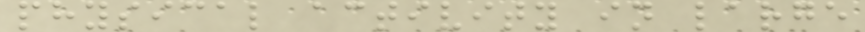physical activity in large
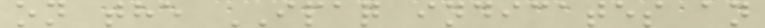on the IPAQ indicates an
